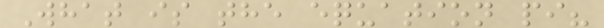What is the equation pi?
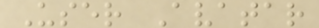User Avatar
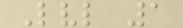Lvl 1
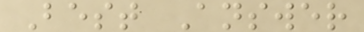Best Answer
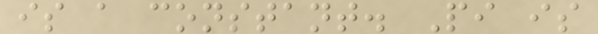is a constant. Pi is
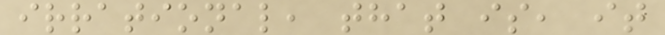irrational, that is, it
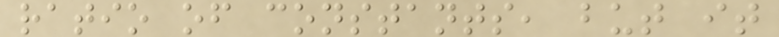ratio of constants, but it
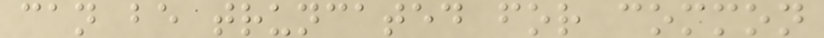can be truncated for common
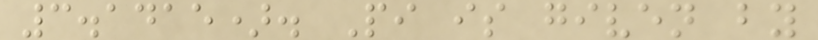3.1415). Pi is given by
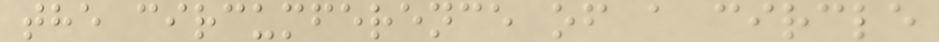the circumference of a circle
